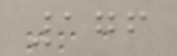176
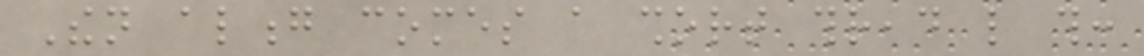Then along comes a short thread like this:
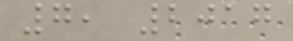7, 2017
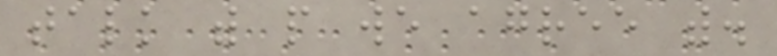talk with people we agree with.
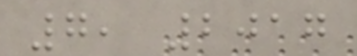7, 2017
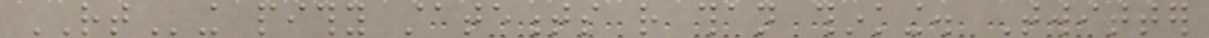RTing pithy statements rather than thinking. Twitter
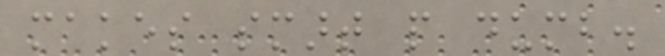makes smart people dumb.
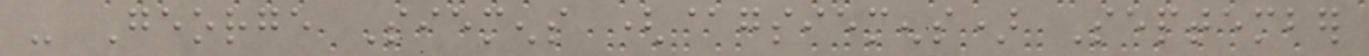- George Siemens (@gsiemens) September
